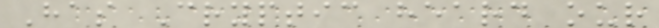Has Cryptic heard our
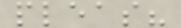pleas?
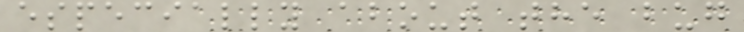especially about the bug
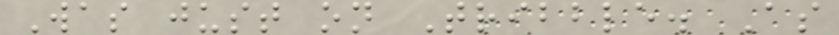Was just on Tribble. As
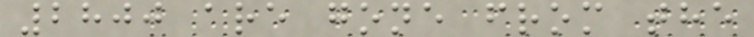2800 are gone from the
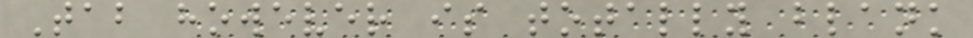Tab however is totally blank
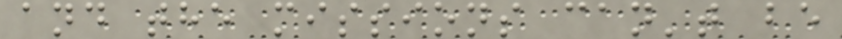and the missions can't be
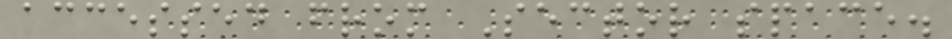accessed from Sector space.
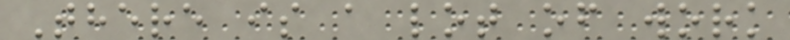There is a lot of work
